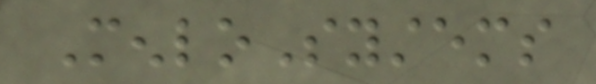MenloSystems
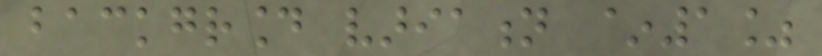background variation ~1%
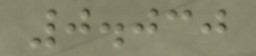0.030
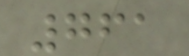761
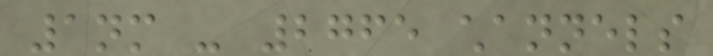1nm - 2765 channels
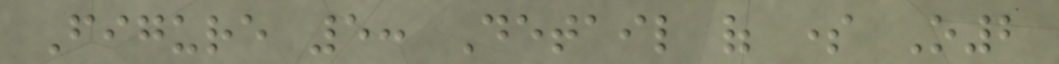Figure 5: Detail of some O2
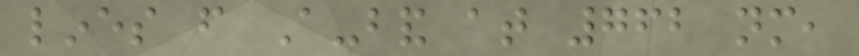lines from A-band at 762 nm,
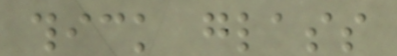thick glass
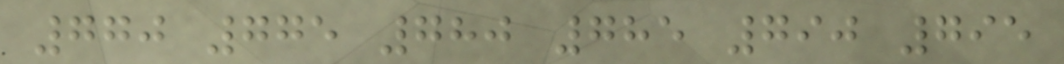770 775 780 785 790 795
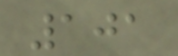101
